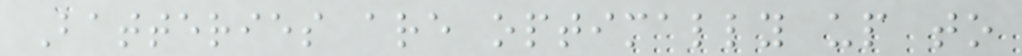Batteries are optimally up to
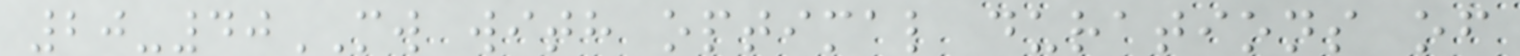20-40MW with optimal durations of
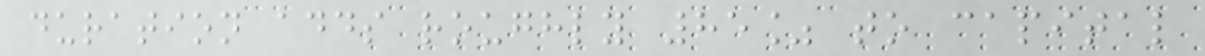duration adds roughly 85% to capital
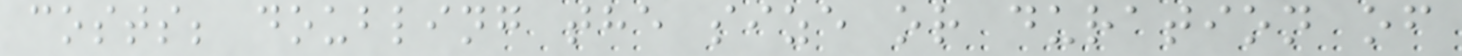costs; doubling the size or duration of
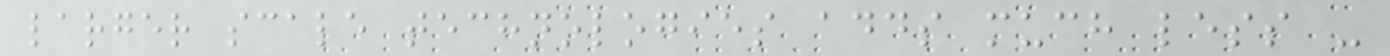larger scale technologies adds much less -
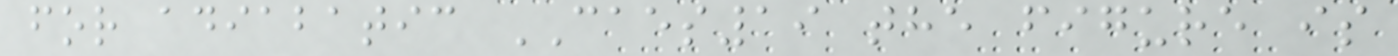for adiabatic CAES19 the figure is
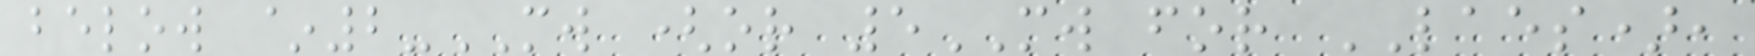below ~2-MW (or 5MW for LAES),
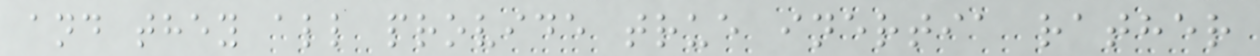and they all provide true inertia rather
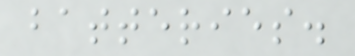batteries.
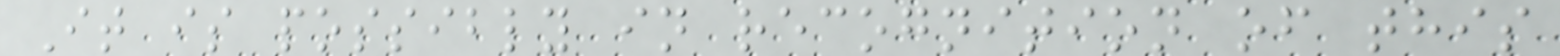It is possibly in recognition of this
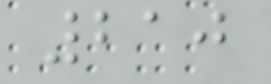210
